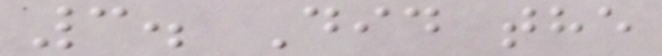3. Did the
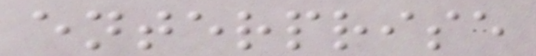enterprise
